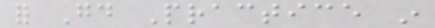for Good Practice in
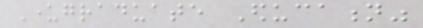Undergraduate Education"
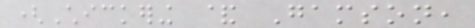(Chickering & Gamson,
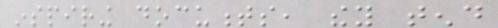inspiring documents, they tend
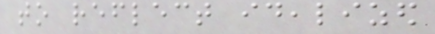to reflect idealized
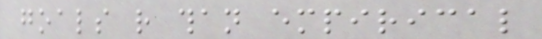goals rather than empirical
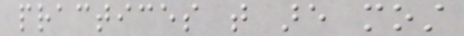practices that are most
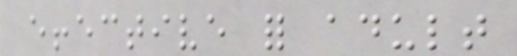effective for adult
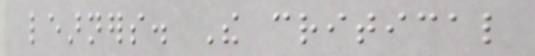learners. The critical
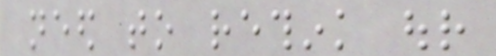need to rethink our
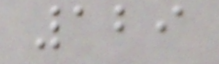129
